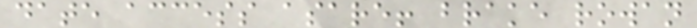date access asare! brake rowan
